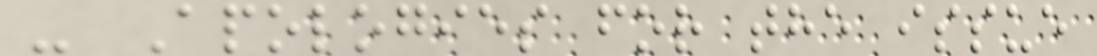- Apologies for the issue
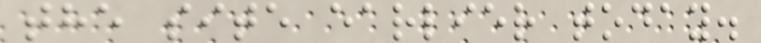the site earlier today.
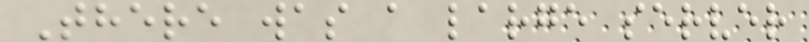There was a large server
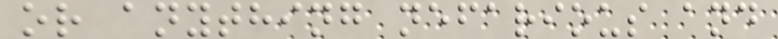or anything nefarious and
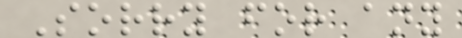Sorry for any
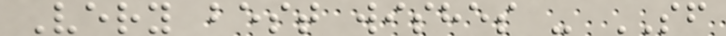Very best wishes - SF
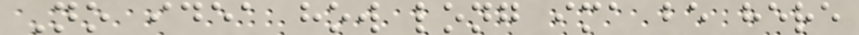No idea how long ima be here
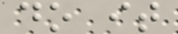do it
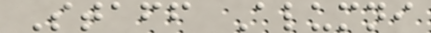Staff Alumni
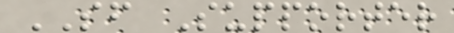SF Supporter
